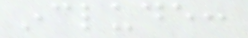include:
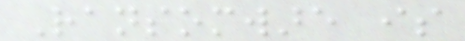Ransomware is
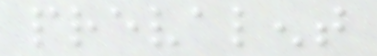prevalent
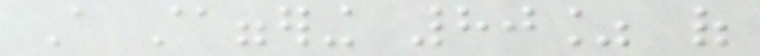A staggering 80% of
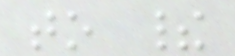to their
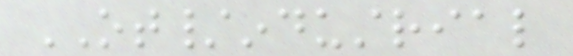OT/industrial
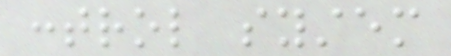control system
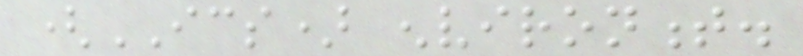(ICS) environment.
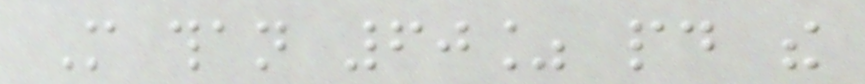More than 60% paid the
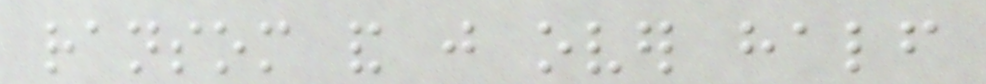ransom and just over half
